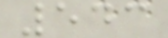543
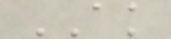AK
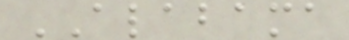ALABAMA
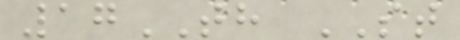17TH ST
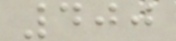400
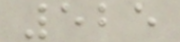525
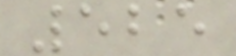525
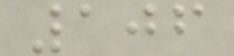106
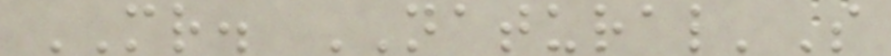MR. NATURAL'S
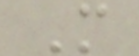M
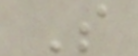S
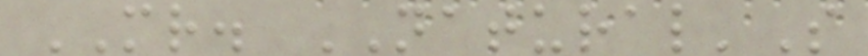MR. NATURAL'S
